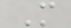M
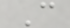C
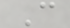C
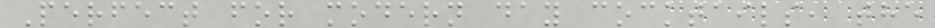Perfect for modern day cocktails, the
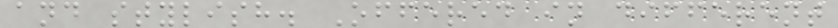and stylish. Offered in different
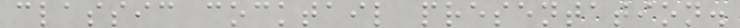classic cocktail presentation.
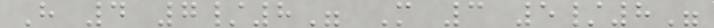H 4 7/8" M 3 5/8"
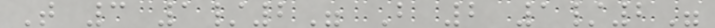T 3 1/2" B 2 1/2"
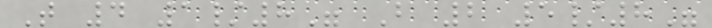T 4 1/8" B 2 5/8"
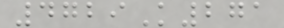4729K271
